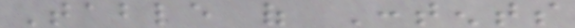Table of Contents
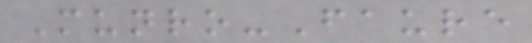Munro-Faure
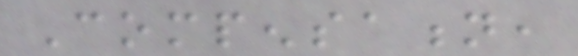Compensation,
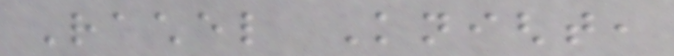Rachel Knight,
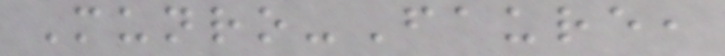Munro-Faure,
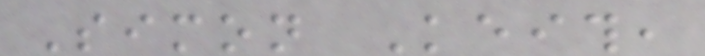Simon Keith,
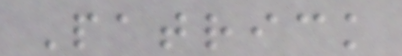Patrick
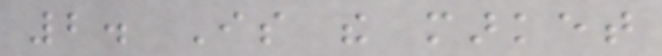2. Is the market
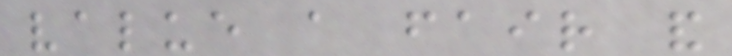value a fair and
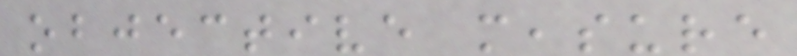objective measure
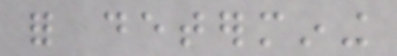for determining
